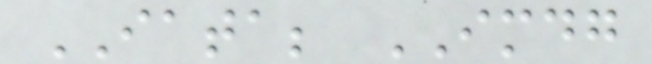IATA; IMDG
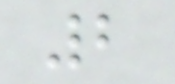2
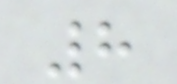8
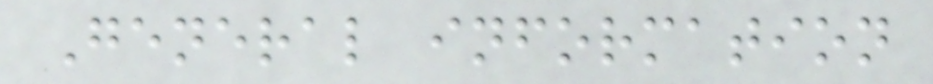General information
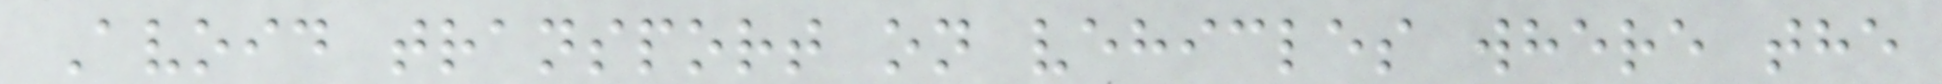Avoid transport on vehicles where the
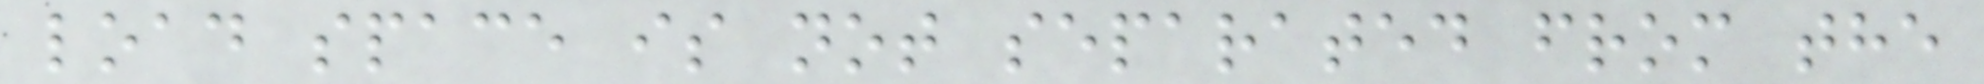load space is not separated from the
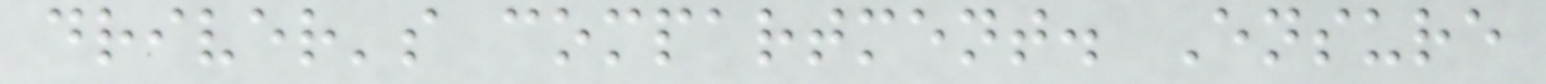driver's compartment. Ensure
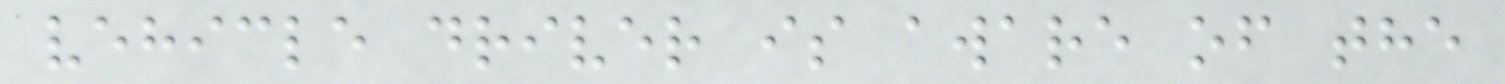vehicle driver is aware of the
